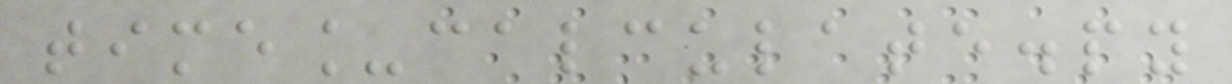time_calculate.py
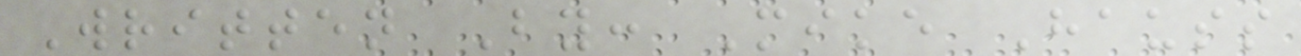Written By: Mike Hauss
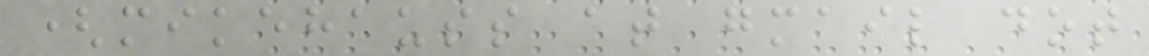(mikehauss at gmail dot
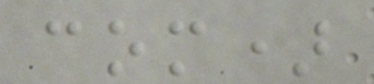com)
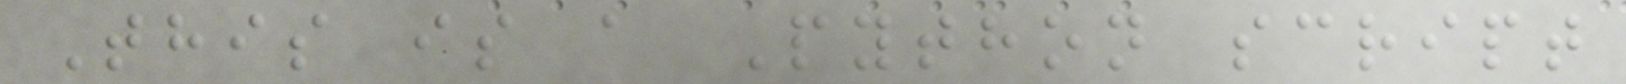This is a Python script
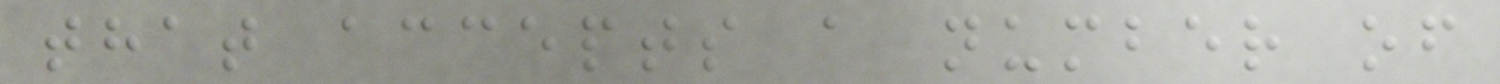that accepts a number of
